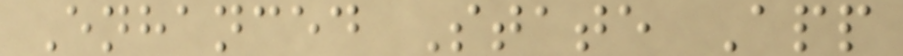Enhanced State App
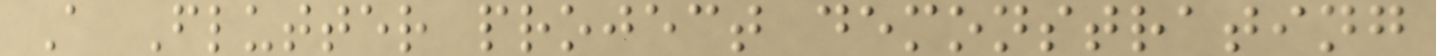A Flutter project demonstrating
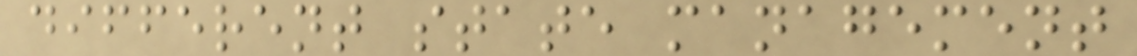different state management
